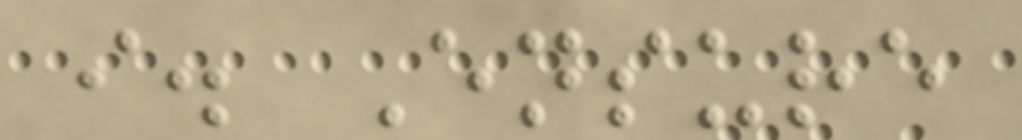i. Ensure
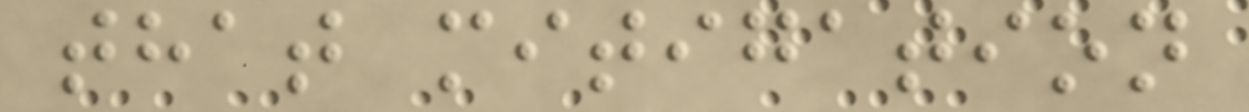that mitigation
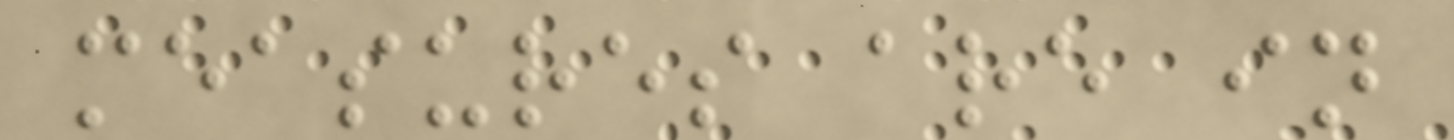measures are in
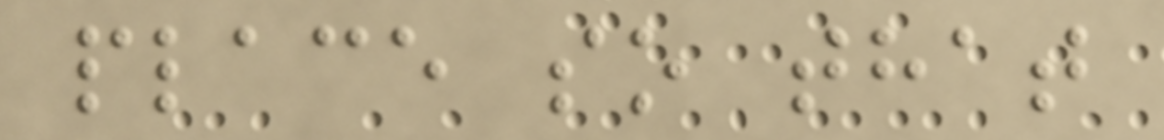place so that
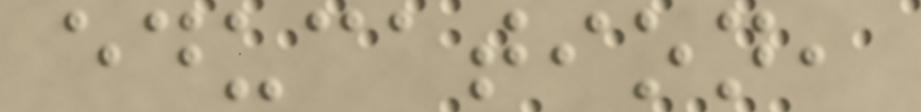education,
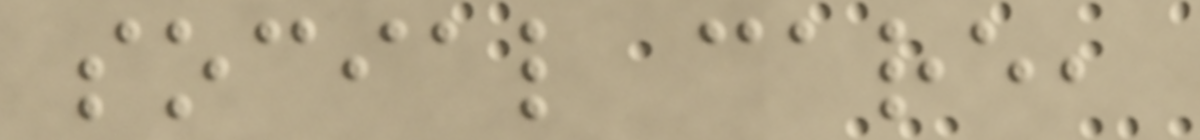social care,
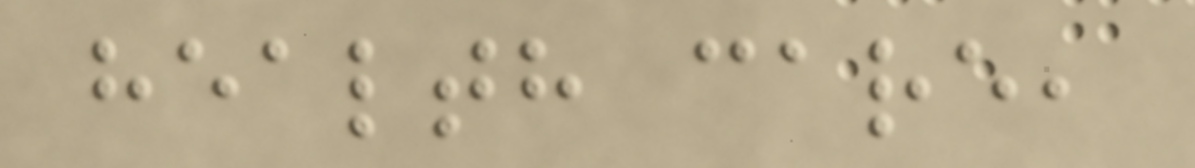health care,
